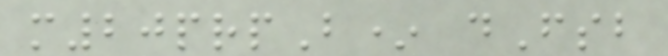m20prpB* dFsb
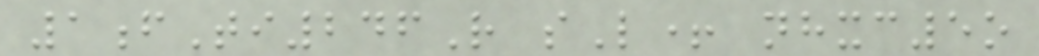1fTi246R sL+ nhxc5o
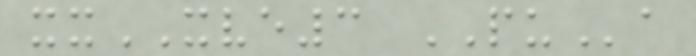xxXVE3 PUa
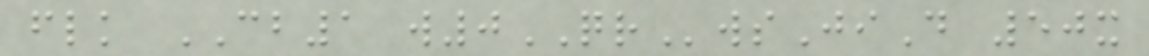flk CB1 w0QRwsJiD 50x
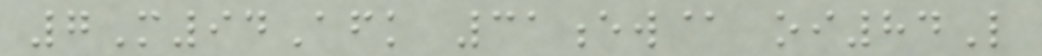7M94Afk 31ew@ oi84L
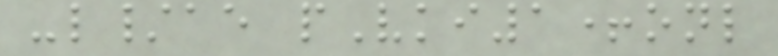-l/ae pVki1+onl
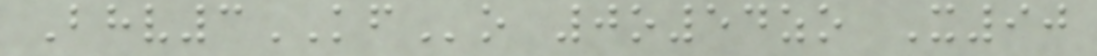Bhv3KFo 0o54zo X90
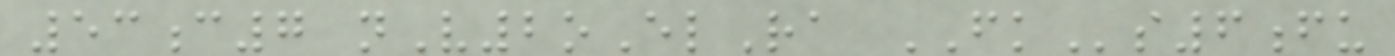53c7 nV2oElRa FKs6fu
